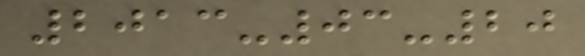2013-03-20
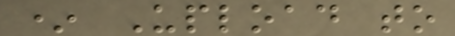* Upload to
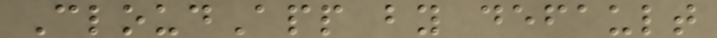CloudApp by default
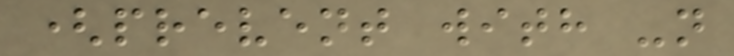(prevent with -n
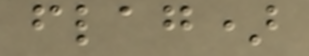flag)
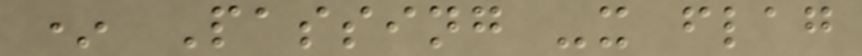* Passing -x flag
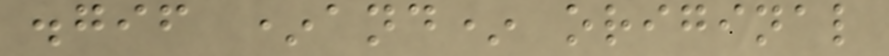.gif *and* original
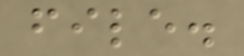file.
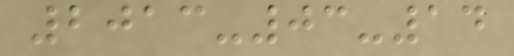2013-03-14
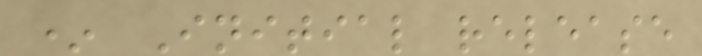* Initial release
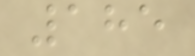185
